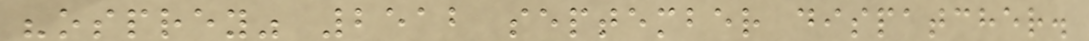"osprey" 2512 september dispatcher.
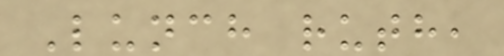Lunch ruth,
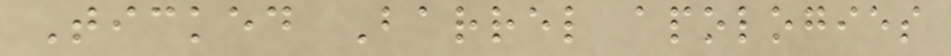Ticked Barrel apologies
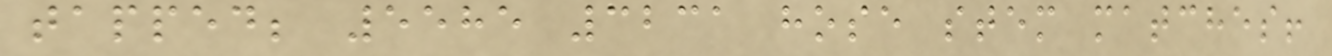tapped; 5585 3231 hose stem matches!
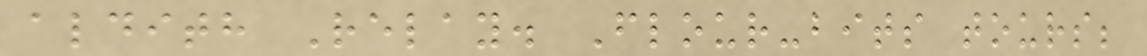aldith Relay. Flour-bits tours;
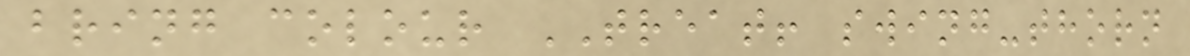bring colour TREAT! swing-thorn
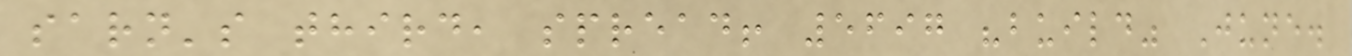sarn's third, spread! 5697 "build" June.
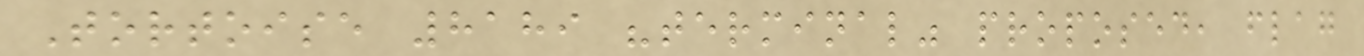Tortoise 8189 "terminal" proposed, flag
